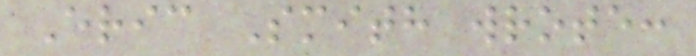Eric Smith wrote:
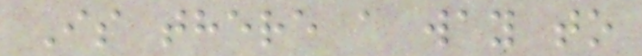Is there a way to
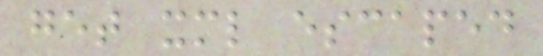get xml escaped
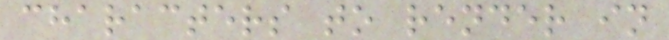characters to render in
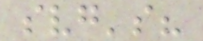svg's?
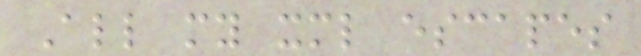All my xml escapes
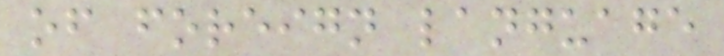of foreign language
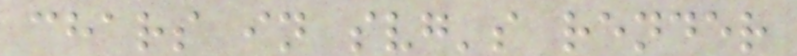chars in svg's render
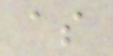as
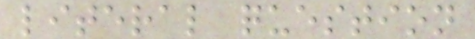literal question
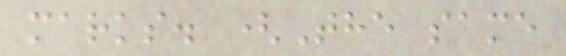marks. (The same
